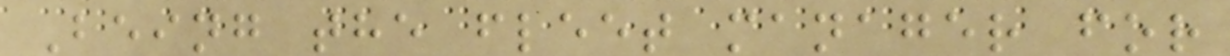Being the fleet manager for
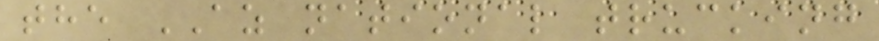the AZ national trucking
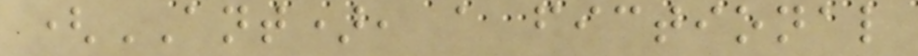(ANT), a fictional
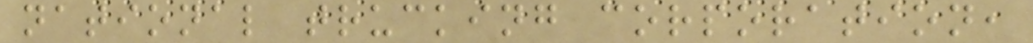national trucking corporation,
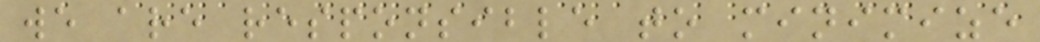we are responsible to minimize
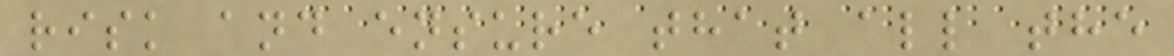risk and ensure that all the
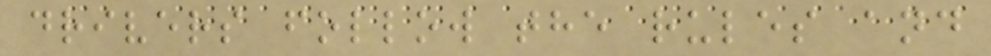drivers follow the rules and
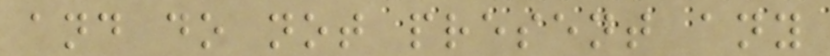and do not present any
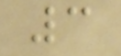3
